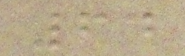64
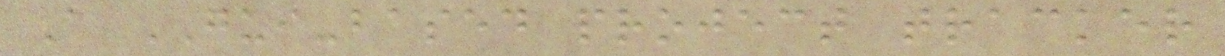A GUI-based project tracker
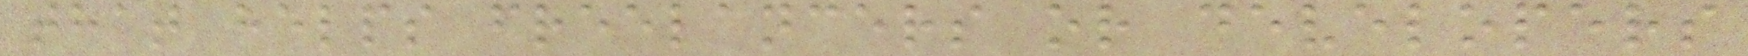that helps freelancers or developers
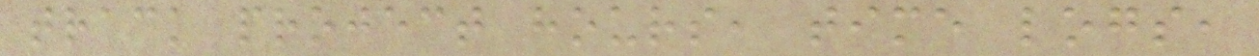track project hours, time logs,
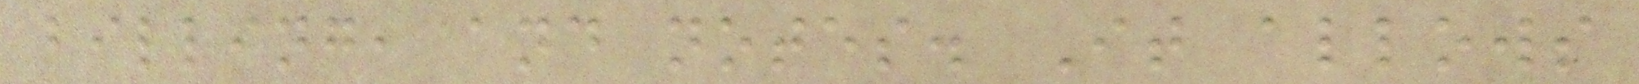billing, and notes. It allows
